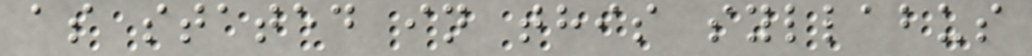as stated in this syllabus
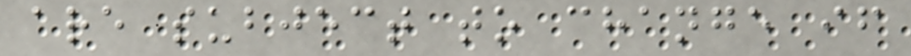are subject to change if
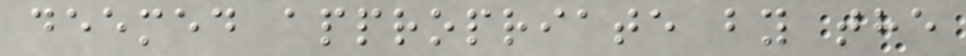deemed appropriate by the
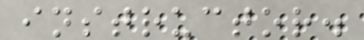instructor.
